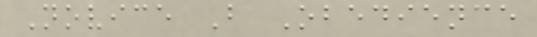Novice B Obedience
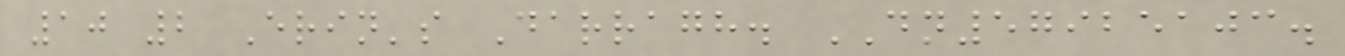10 2 Erin's Darragh. DN57925103.
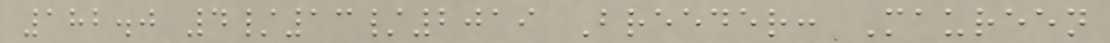182.0 4/13/2019 Breeder: Maureen
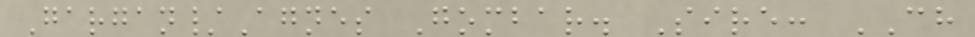Gargan/Agnes Gombar. Sire: CH
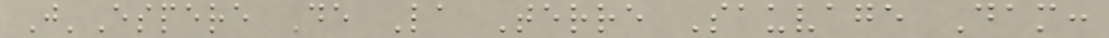J'Espere De La Terre Sauvage Dam:
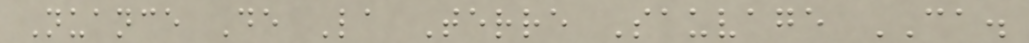Nuance De La Terre Sauvage CA.
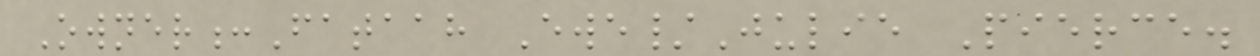Owner:Fataah Ewe/Julie Pierce.
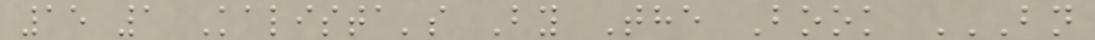15 1 Kalista's By The Book BN
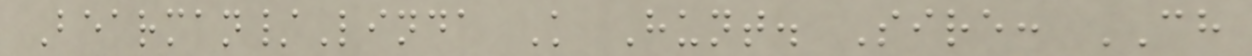Bearman/Linda K Hunt. Sire: CH
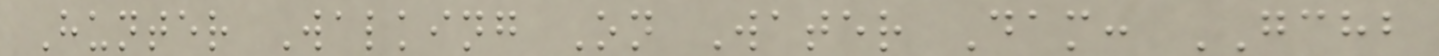Hunter Walking On Water Dam: GCHB
